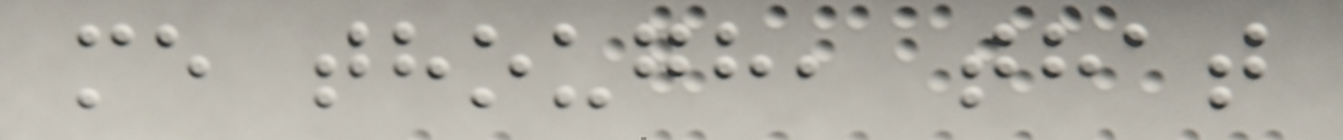me though, that
